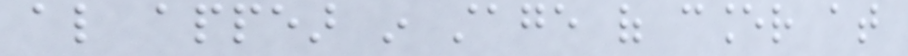also appear in stage of cancer at
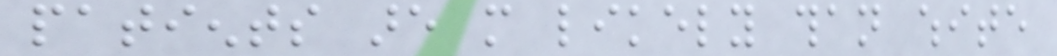patients are more likely than white
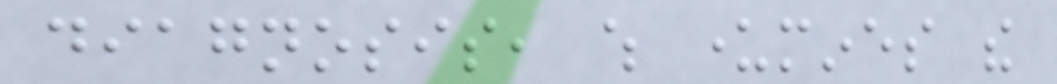diagnosis, which undermines the
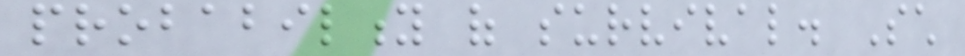probability of survival. Such
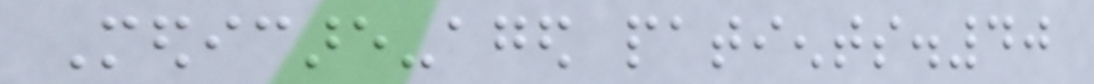Medicare-aged patients.40
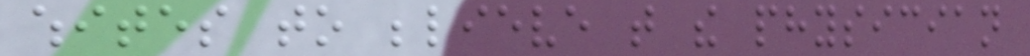whites to believe that the physician
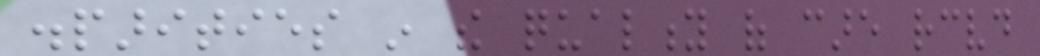disparities in the quality of care received
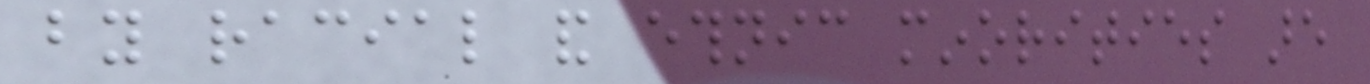by racial and ethnic minorities are
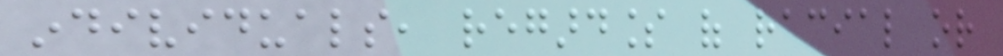individuals, regardless of racial or
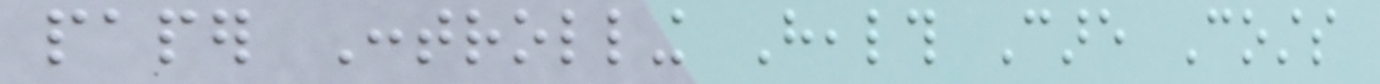paper Controlling Health Care Costs
